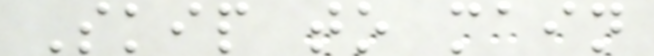Skip to main
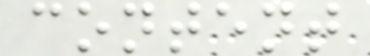content
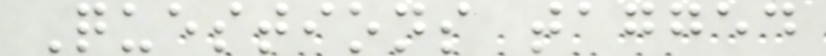Questions tagged
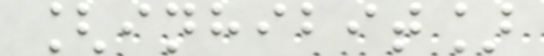[inhibit]
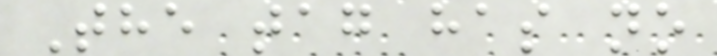The tag has no
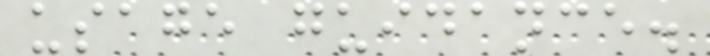usage guidance.
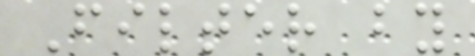Filter by
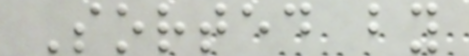Sorted by
